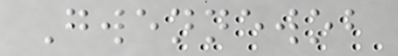Gwennewob
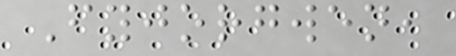Fyjorgwen,
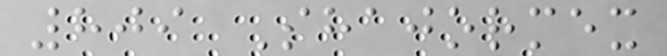809 Shajormex
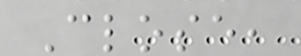Close,
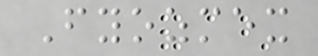Fyozmex
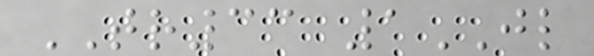TR33 1JL
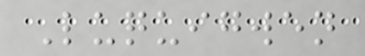Luquigwen
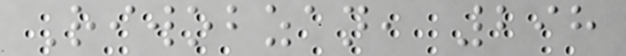Riwobzan, 298
